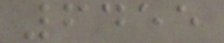6455
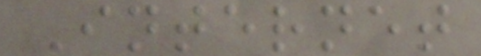Internet
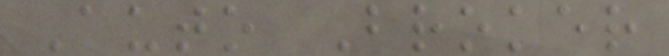Auto Broker
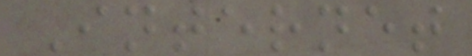Internet
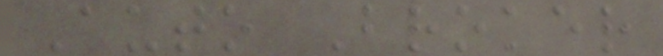Auto Broker
